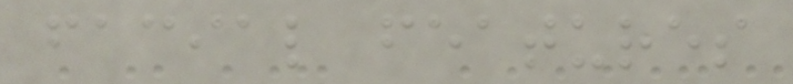facial features
